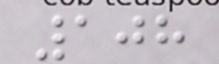108
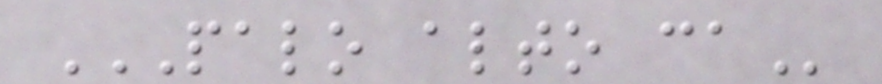PALO ALTO CA
